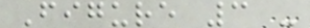Figure 3 -
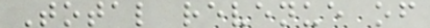Total revenue of
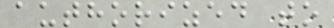authorized to
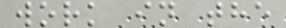work in the
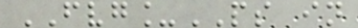FVG_PS in
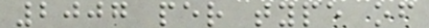2007 per type of
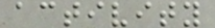activity
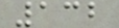132
